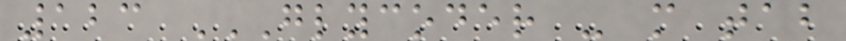123 GLYCODER - M TAB
